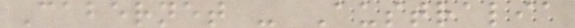Cabernet - Australia
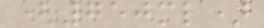(750ml)
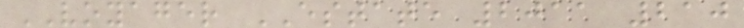VOYAGER ESTATE 2011 210
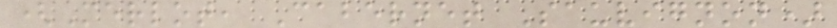(Merlot, Cabernet Sauvignon)
